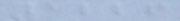1226
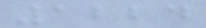1224
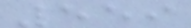559
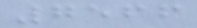7566
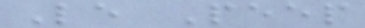Le Peep
